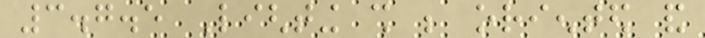3.7.5 Lighting shall be oriented and
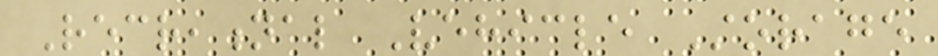Recreational Vehicle Storage
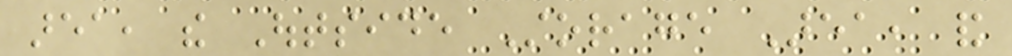area, the Outside Storage Area, and
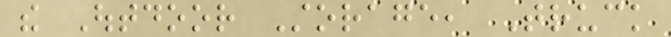the Outdoor Storage, Truck
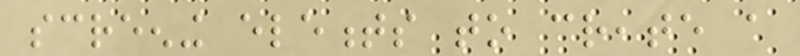screening elements to create a
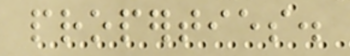properties.
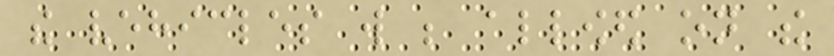the vehicles will be allowed on the
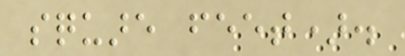square feet).
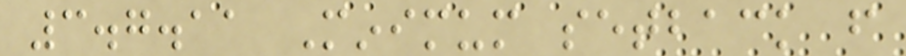3.7.11 Minimum setback from
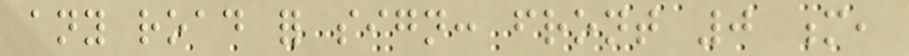any road for sign: front 0 m,
